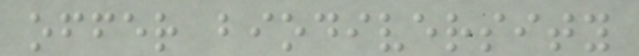offer biodiversity
